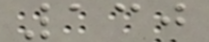130
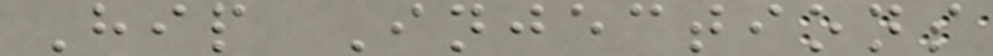Hip Injections
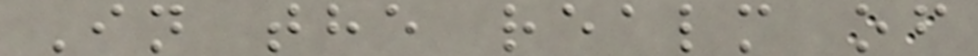In the realm of
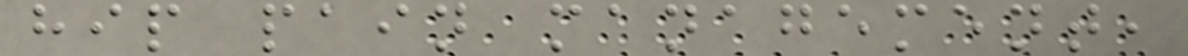hip pain management,
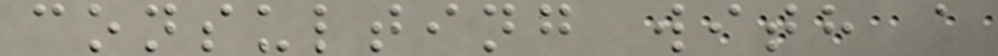consulting with a
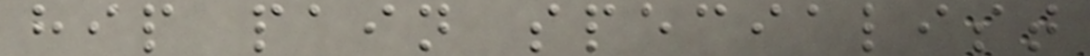hip pain specialist
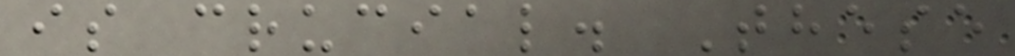is crucial. These
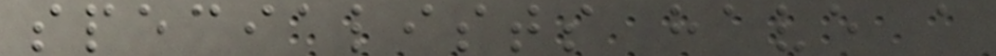specialists have a
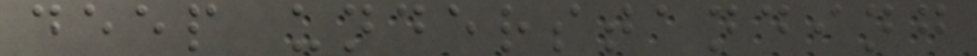deep understanding
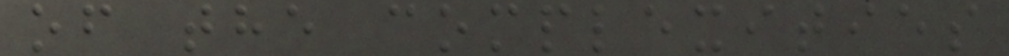of the complexities
